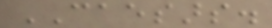CAESARS.
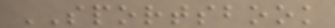SPORTSBOOK
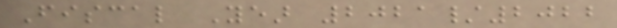Fiscal Year 2021/2022
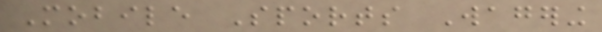Mobile Sports Wagering
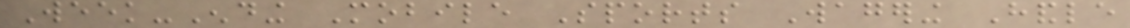Week-Ending Mobile Sports Wagering Handle
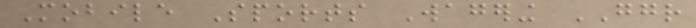Mobile Sports Wagering GGR
